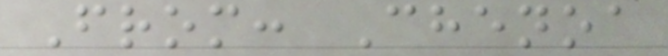From: Chenoa
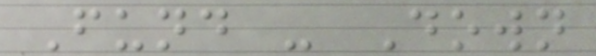Fund - Down
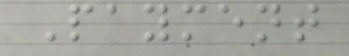Payment
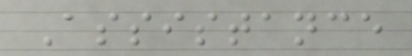Assistance
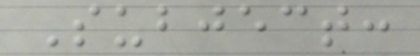Subject:
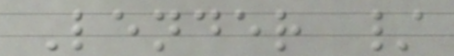Lender /
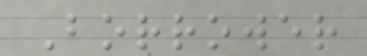Borrower
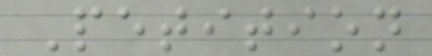Petition
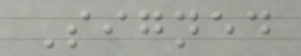Signed
